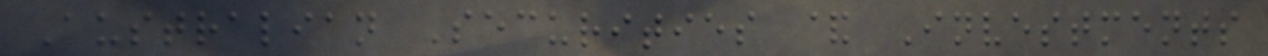Australian Securities & Investments
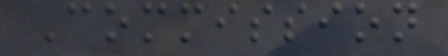Commission
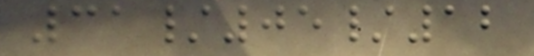31/05/12
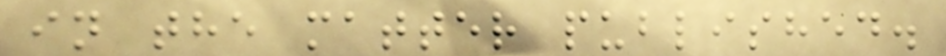in the matter published.
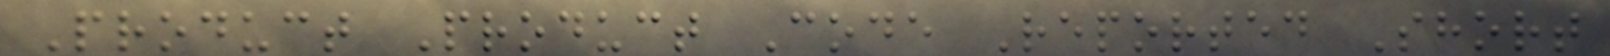Product Product Code Reported Short
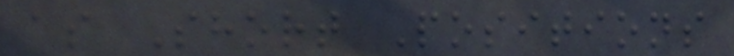as Short Positions
